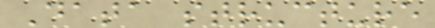Data structure
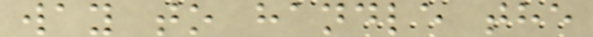way to handle the
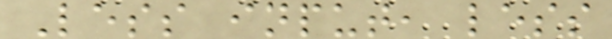Less input, less
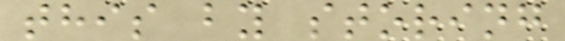this by storing
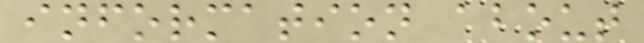information about
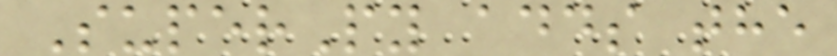SuperPy adds the
